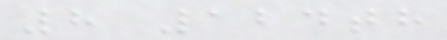8 124th
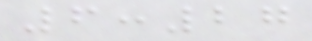6:27
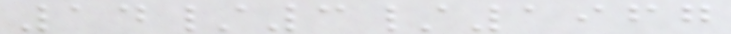14/3/1967
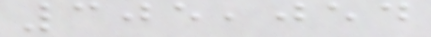305,054
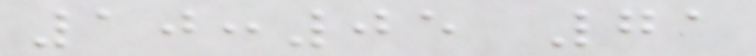10:05 71
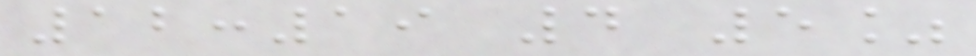12:19 4 5%
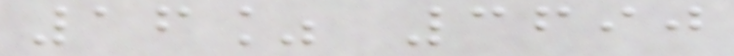16% 3690
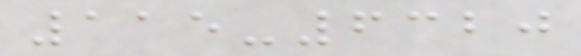115-6320
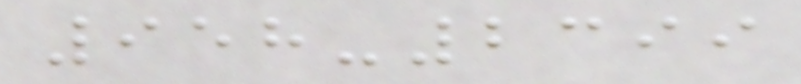958-2399
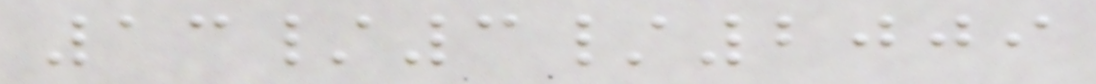13/3/2009
